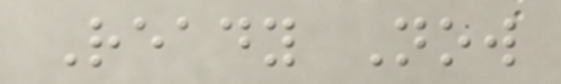Ready Now
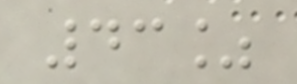43%
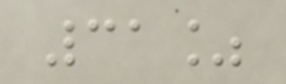31%
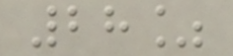28%
